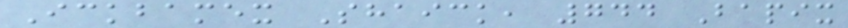Ickbamex Shaick, 744 Bapix
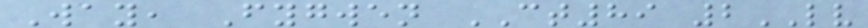Way, Fygwen CT89 2LV
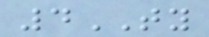4TY
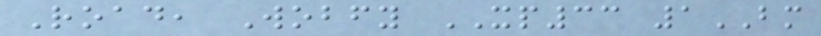Road, Wobfy XP33 1BM
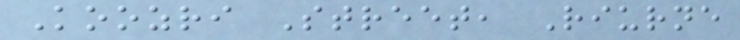Koozri Street, Riurne
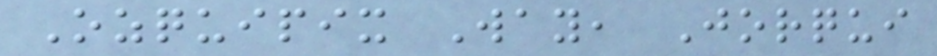Ozquipix Way, Jorqui
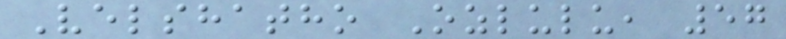Velshatho Ozlulu, 57
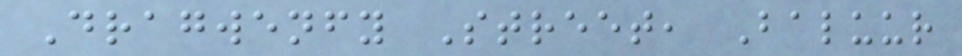Dragwenfy Street, Baluur
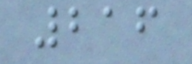216
